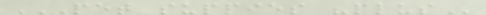PET SUPPIES "PLUS
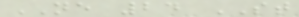NE 24 ST
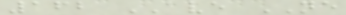162 AVE NE
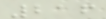216
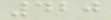420
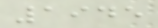1945
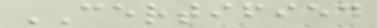CERTIFIED
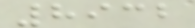8932
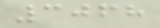3068
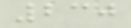230
